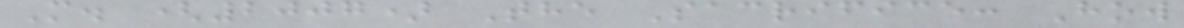M. (2007) The Sacrifice: How
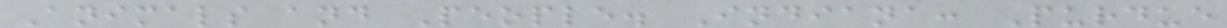Animals and People. Indiana: Purdue
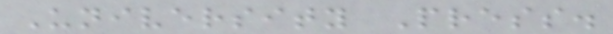University Press.
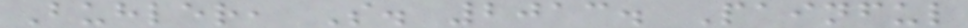Buhler, S. 2013. Painful
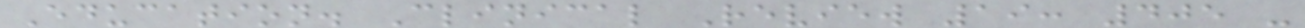Education. Clinical Review 19: 405 -
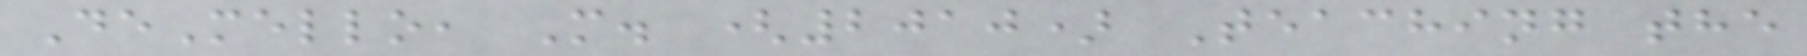DeMello, M. (2010) Teaching the
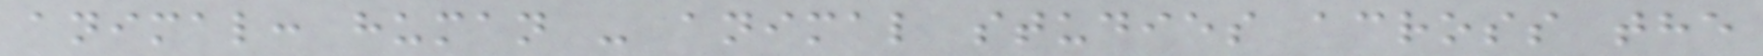animal: human - animal studies across the
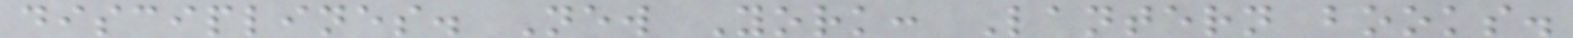disciplines. New York: Lantern books.
